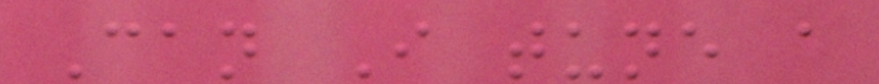Can I tune a
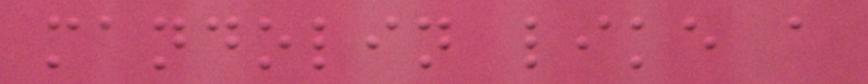mandolin like a
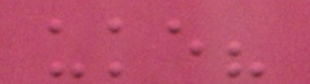uke?
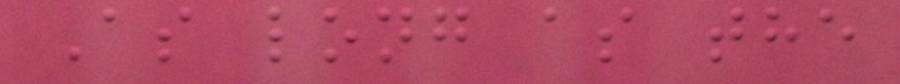As long as the
